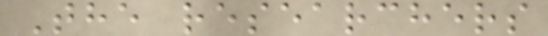The researchers
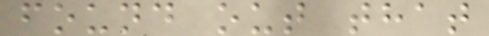found out that
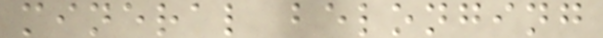mineral belonging
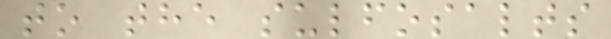to the sulfosalts
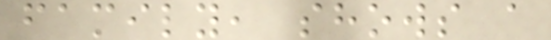family, shows a
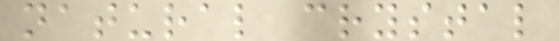natural crystal
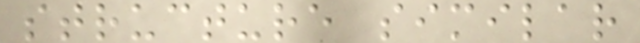structure similar
